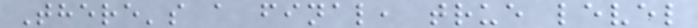There's a final, true level
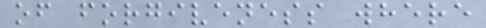of forgiveness where
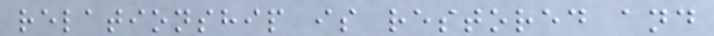relationship is restored and
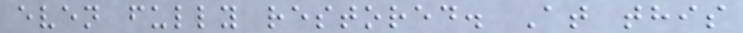even fully restored. At this
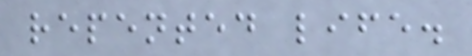repented life.
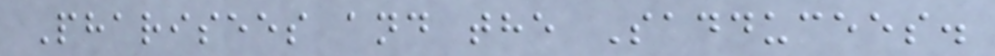Pharisees and the Sadducees.
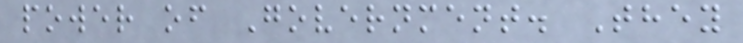power of Government. They
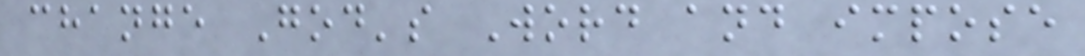change God's Word and impose
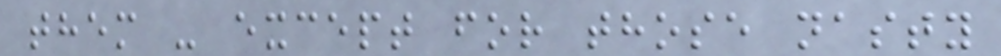them - except for those nasty
